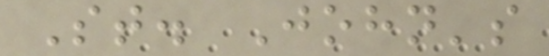St. John's
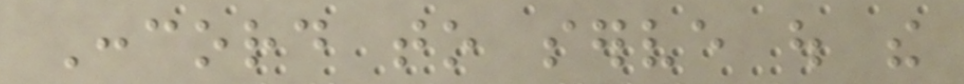Concord to serve out the
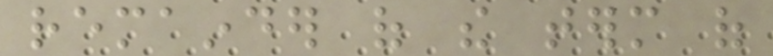remainder of the term of
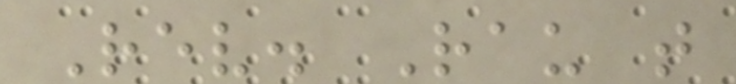Rev. Rau that
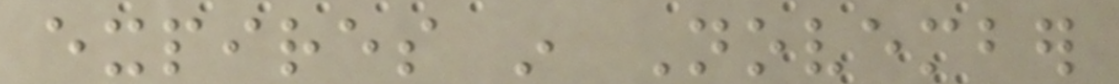expires in November
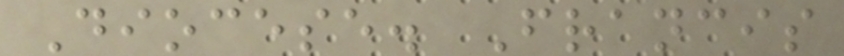Diocese. Francis
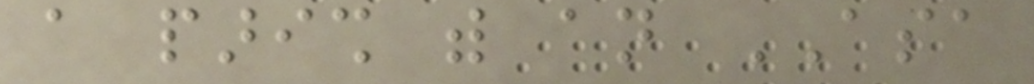a parish with an ASA
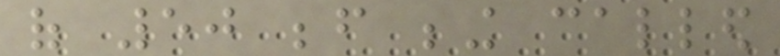of 50 before being called
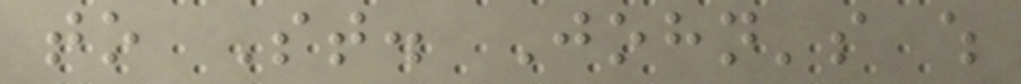to St. John's which
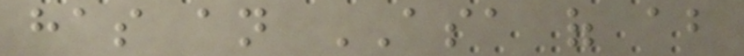has an ASA of about
